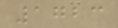1723
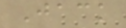Jack
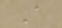A
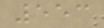553
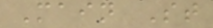Main St
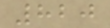820
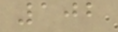102
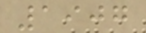1907
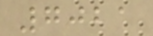7021
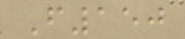F150
